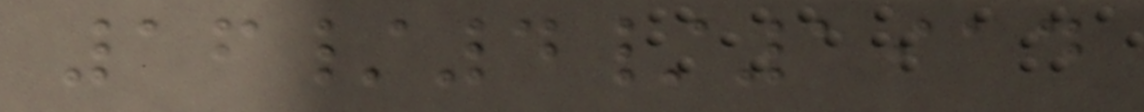16/4/1914
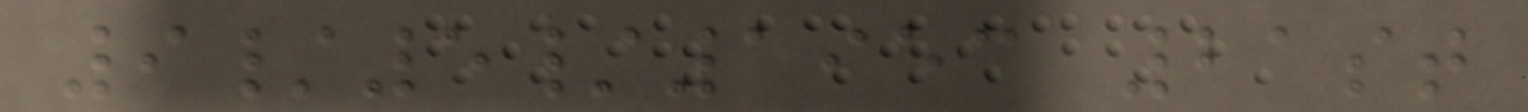9/5/1953 21st
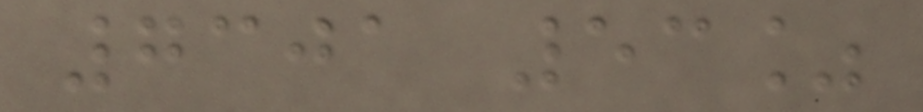7301 53%
